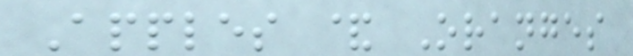Apples & Oranges
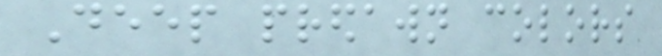Deep predawn colors
